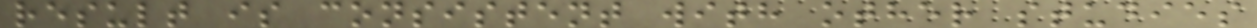result is consistent with other studies
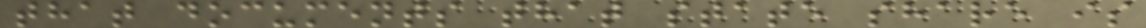that documents that state share is
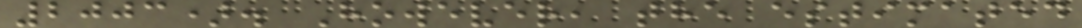2003). However, the estimated
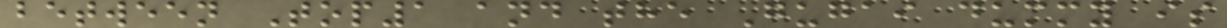between Top1 and the Gugai dummy is
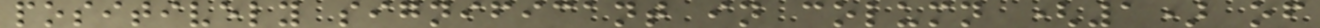positively significant in column (1) of
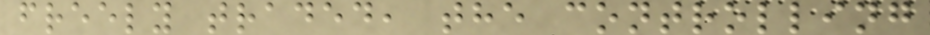freely traded, the controlling
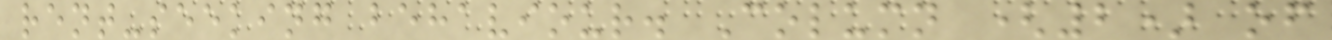rent-seeking behaviour. Column (2) of
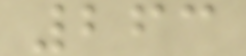263
